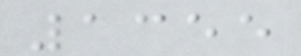1355
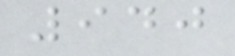940
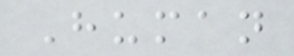Human
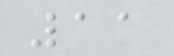11
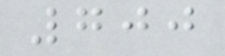700
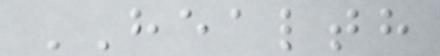HEALTH
